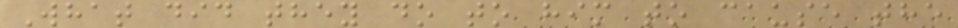What did they do to him to cause the
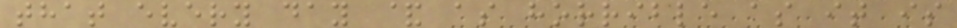that every day & as horrible as it is
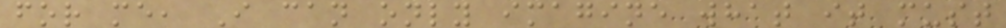for me, I can only imagine what it must
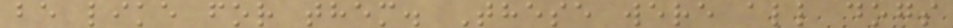be like for them. These were all dogs
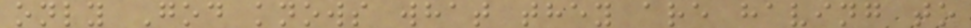only God knows what they are having to
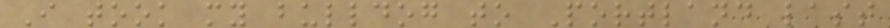I took my bulldog to Portland last
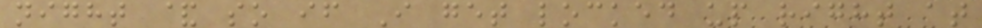night & so if I get locked up right at
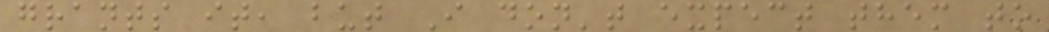grants it, but I don't expect them to
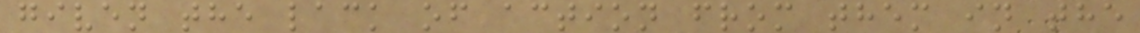given the lack of action from them in the
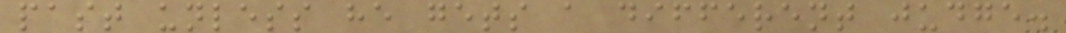past unless he gets a different judge.
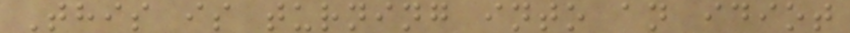This is turning into an idiot
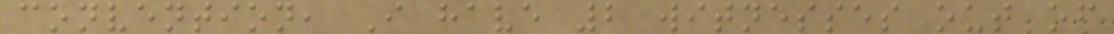convention, I have 2 witnesses out of
